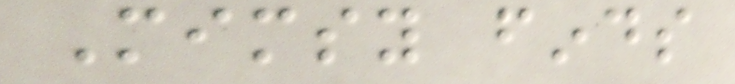Mimsy finds
